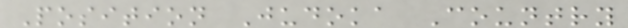Position Judoka Country
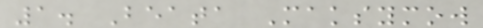1. Beata Maksymow
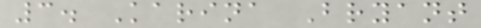3. Karina Bryant
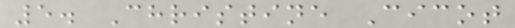5. Christine Cicot
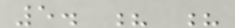5. ? ?
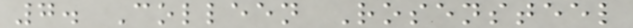7. Colleen Rosensteel
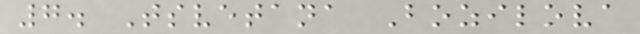7. Tsvetana Bozilova
